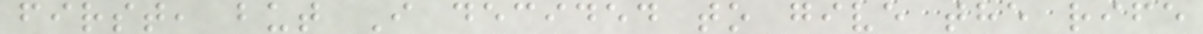first, but I decided to give the rife
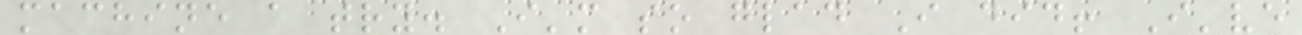machine a try. I'm so glad I did! I've
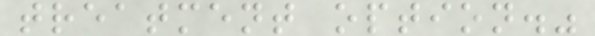treatment option."
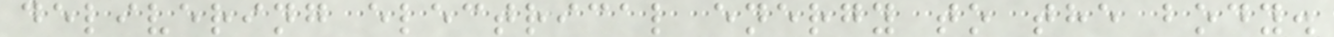delivering electrical energy to the body.
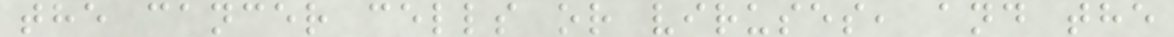the cancer cells or viruses, and the
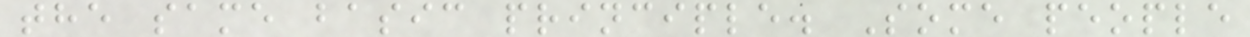the same basic principle. Some people
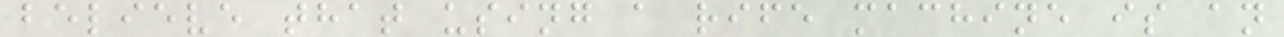believe that using a rife machine is an
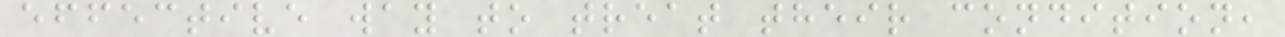effective way to treat their condition,
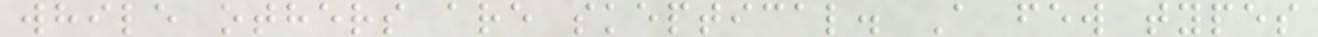while others are skeptical. A few types
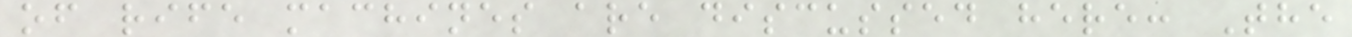of rife machines are discussed here: The
